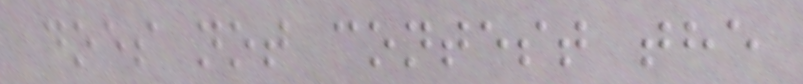does not contest the
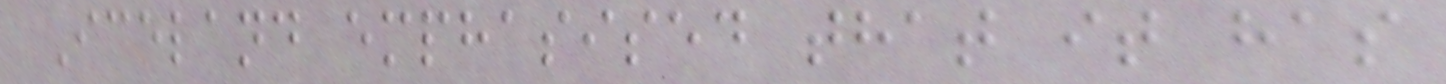Iceland emphasised that it has
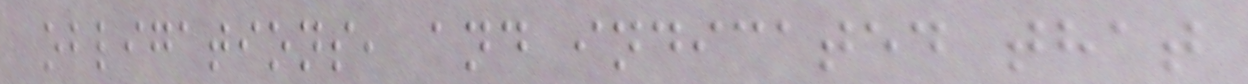obligations, and indicated that
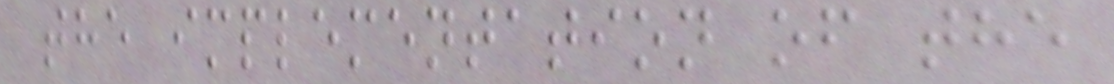the implementation of the
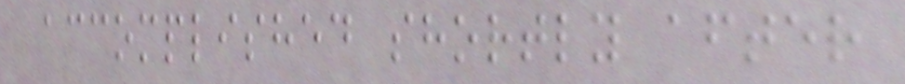accomplished shortly after
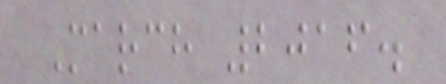March 2016.
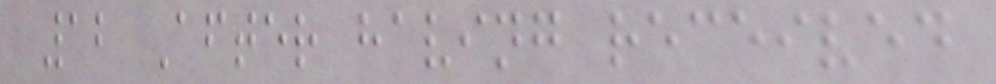12 After having received
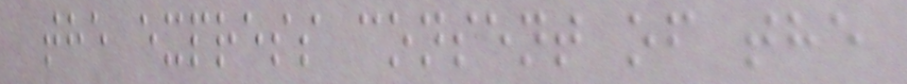the express consent of the
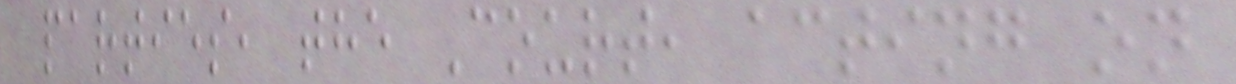parties, the Court, acting on
